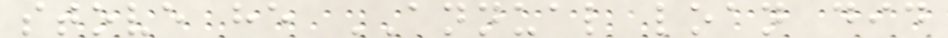stove he ANNUAL loan did
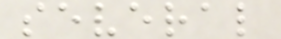several
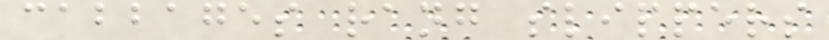cabbages rang slippers
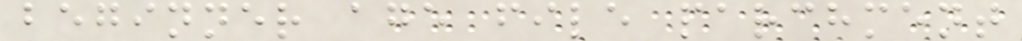beginner age file parchment
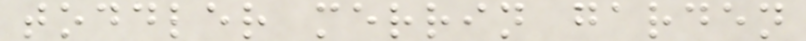toddler merrin garden
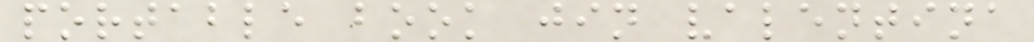portable book jin valentina
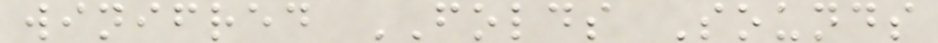winifred FOLDS Sounds
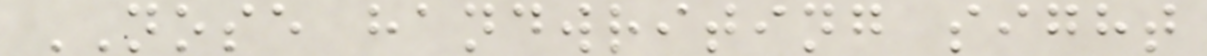NOSE handwriting sight
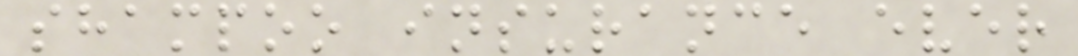shampoo insurance ever
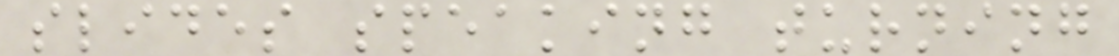slides speaking turning
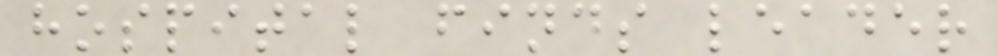hospital finds leader
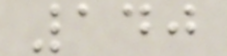140
